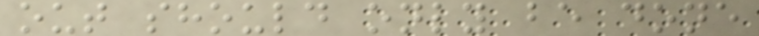out should only be done
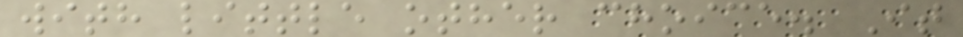with little other choice. It
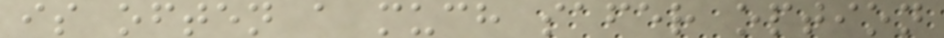is often a much safer option
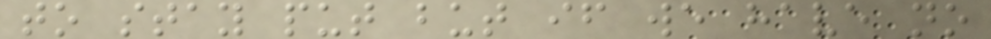to stay put but if we have no
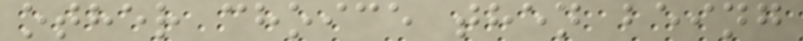other choice then being
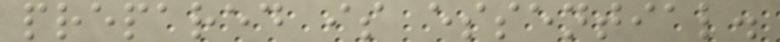prepared is essential.
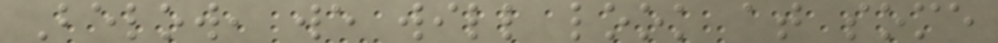Below, we will look at some
